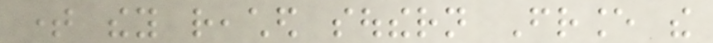time they reached southern France the
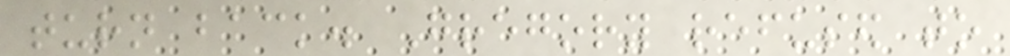turn back. Gregory refused to
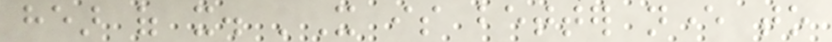hear of it. 'It is better never to
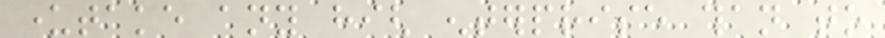undertake any high enterprise than to
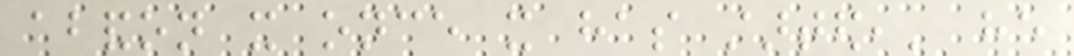abandon it once it has started,' he
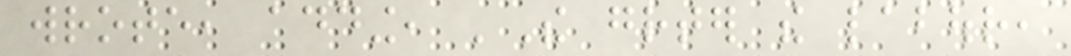wrote, adding, 'The greater the labour,
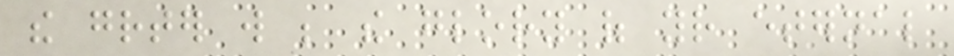the greater will be the glory of your eternal
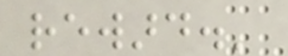reward.'
